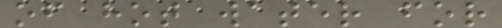of hot water for
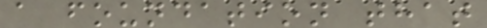a foundation that
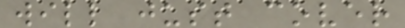will just cover
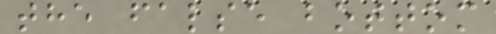the false bottom
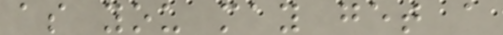as you may get a
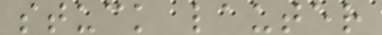stuck lauter
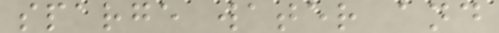sparge water and
